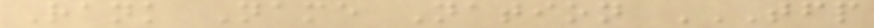Rank Name Nation TFP
